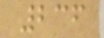236
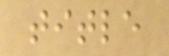title
